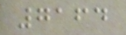7164
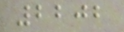2202
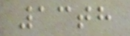13th
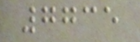7735
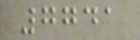7741
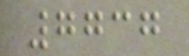7737
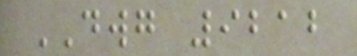DWG 9212
